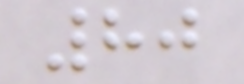80
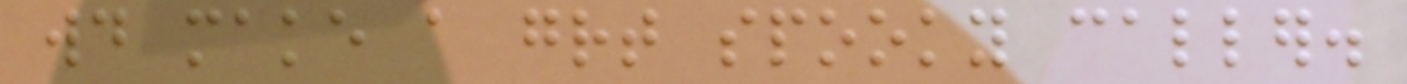would make a great spooky caller.
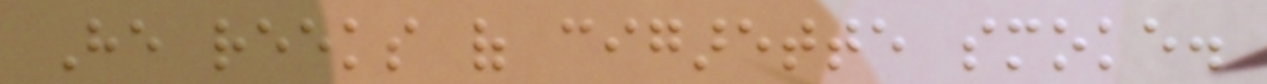He reeks of cigarette smoke.
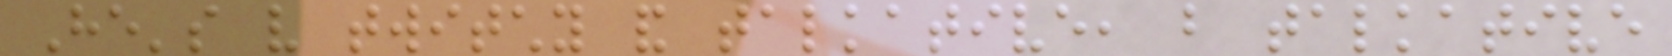He's very twitchy and talkative, but talkative
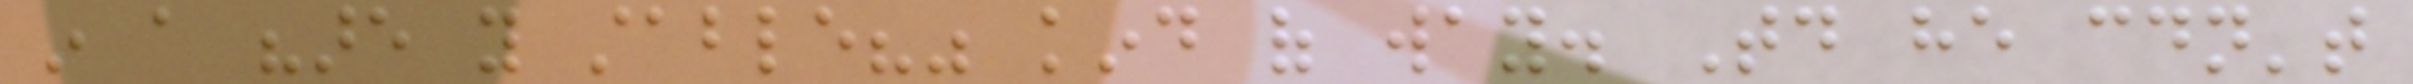in a "are you stable?" kind of way. Today he couldn't
